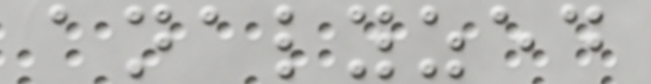analyzed
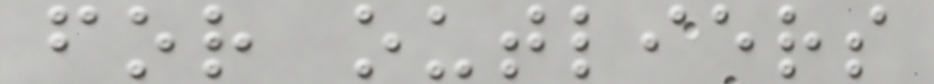for outliers
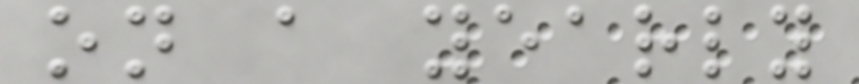on a yearly
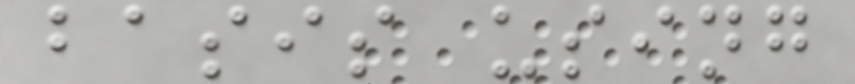basis using
